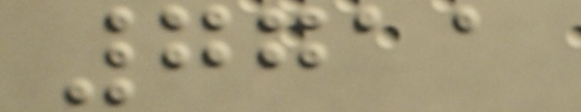7711
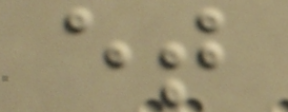et
